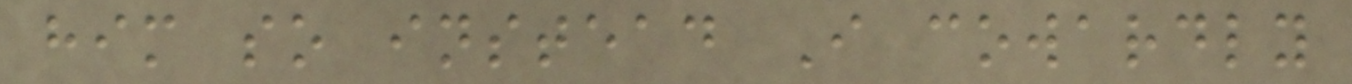him so instead I cowardly
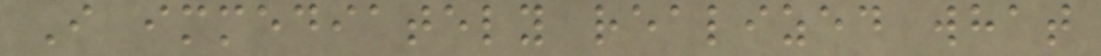I immediately realized what
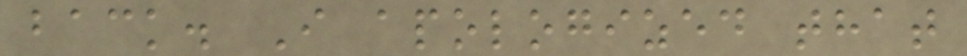back. I apologized that
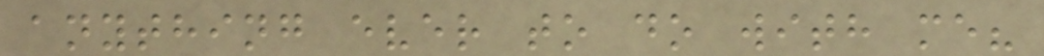anything ever to do with me?
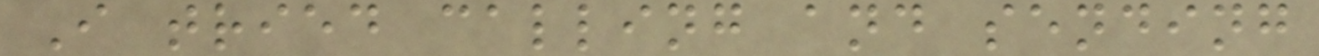I tried calling and sending
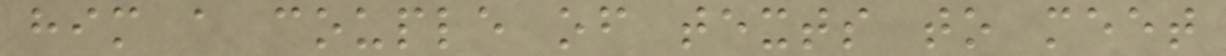him a couple of texts to meet
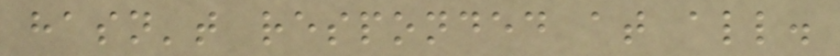hasn't responded at all.
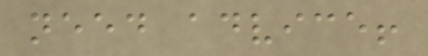need advice!
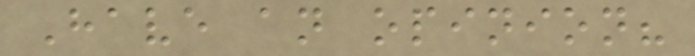Have an opinion?
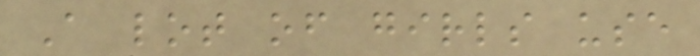A lot of girls use
